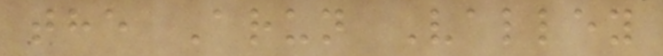the Arun Valley
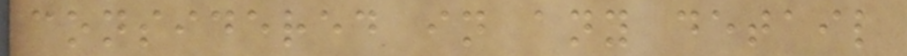considered in any detail
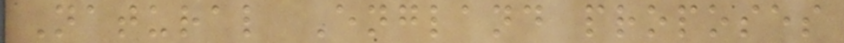Natural England proposes
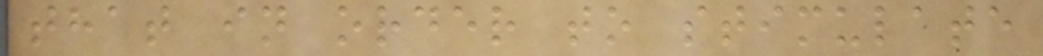that in order to stimulate
